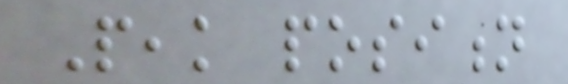Peak position
